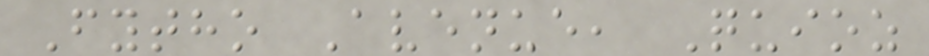Fytho Avenue, Quioz
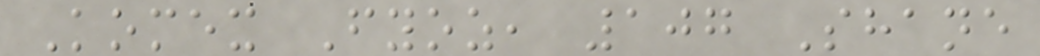Komex Fyoz, 107 Shane
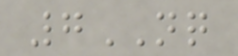7NQ
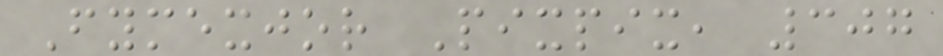Fymexjor Pixpix, 307
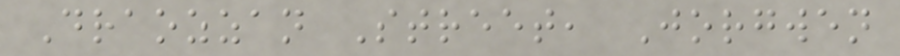Draozzan Street, Jorgwen
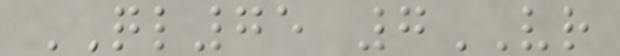QL75 7VR
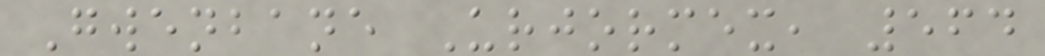Gwenbane Urjormex, 564
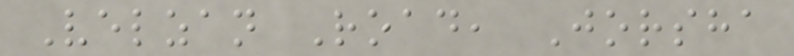Velzan Road, Jorsha
